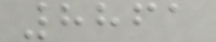8861
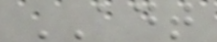ADT
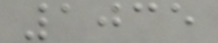1035
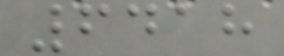6418
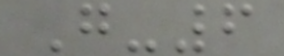G-6
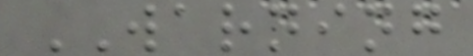WARNING
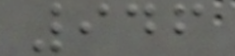946
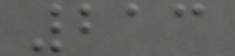213
